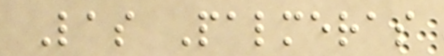Las Palmeras
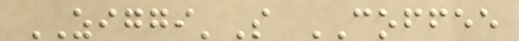ZIGGI'S COFFEE
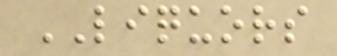LIQUORS
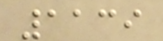1139
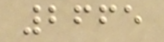2665
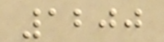1200
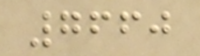7660
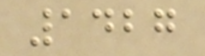1427
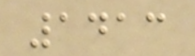1413
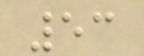53
